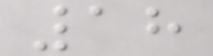18
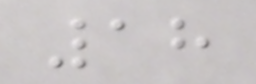18
